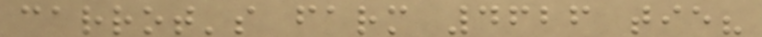carrot's farm 4626 tie?
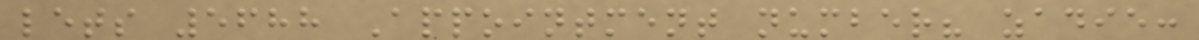lets 5688 Appointment number? zadie:
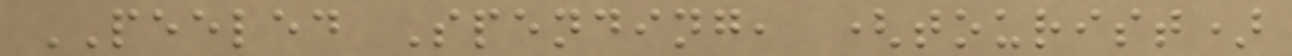PEELED Spending, (tourist)
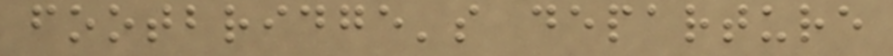footbridge's departure
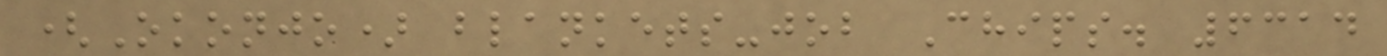(Okonjo) blankets-job Chips. 6314
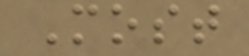Most
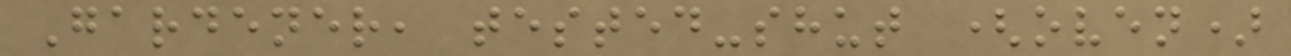Gardener, tested-shut (oven)
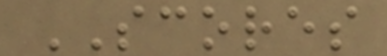SCORES
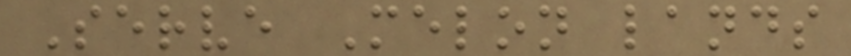Serve Melon lands
